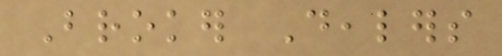Broker Dealers
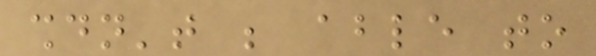shouldn't be able to
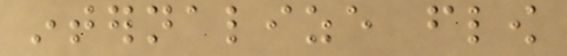internalize flow
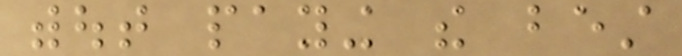without paying the best
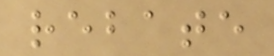rebate
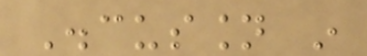Discussion in
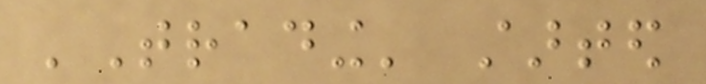'Trading' started
